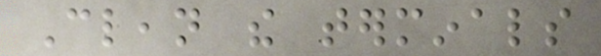Clean the terminals
